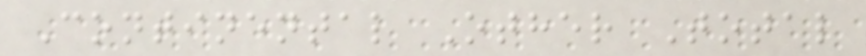Continental Other Total
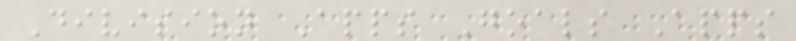Division Apps Goals Apps
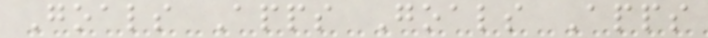Goals Apps Goals Apps
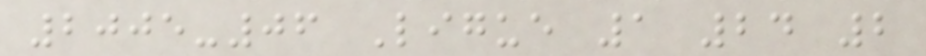2005-06 Ligue 1 24 2
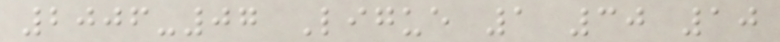2006-07 Ligue 1 30 10
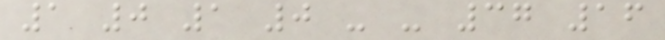1 0 1 0 - - 37 16
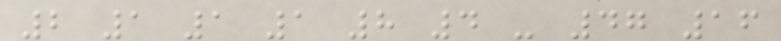2 1 1 1 8 4 - 47 16
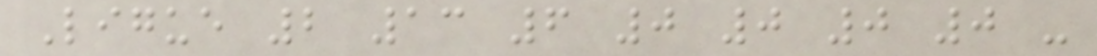Ligue 2 13 6 0 0 0 0 -
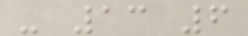- 13 6
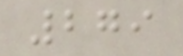279
